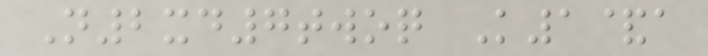N2xd7twoq K1&a
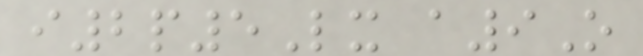i2p5Lx a9O
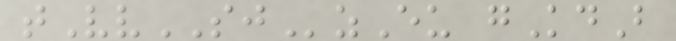tVvSJzEu gKdB
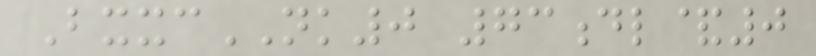BxxcNK0 73dl&0
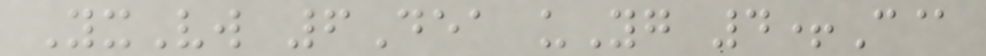YxVw 6Dea uYg 4+C@
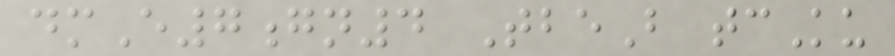dmE7gn4 TbeB tcKu
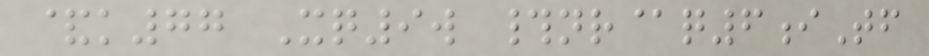&k77 Xq9w #nr@q6iTf
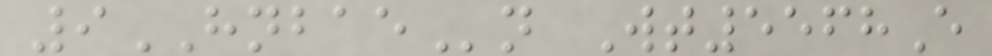9HNBAEn Wt5568E
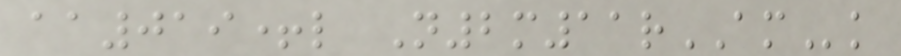aa019+l N2m11rAMk
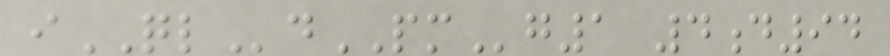iQLdPMg1 4d94
